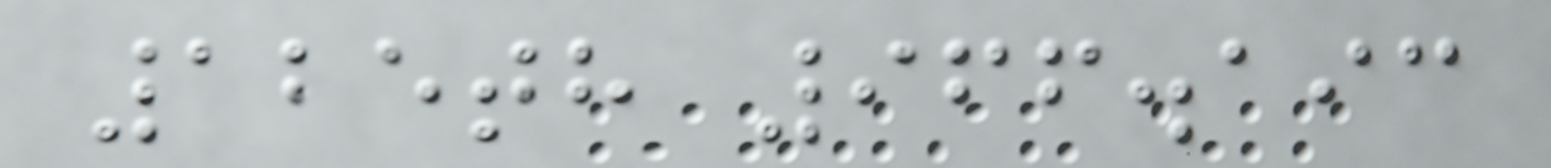125th 966.193
